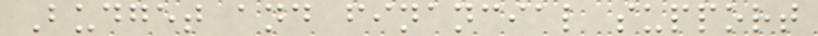Budget and financial support
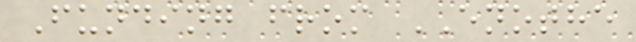Funding from ENOTHE
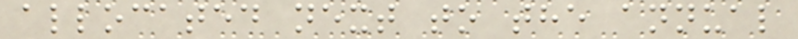allocated next to the annual
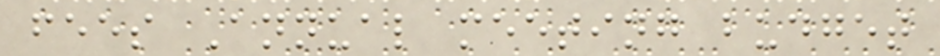fees Annual meeting budget
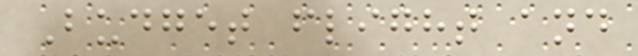Budget flight and
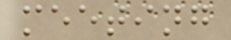meeting
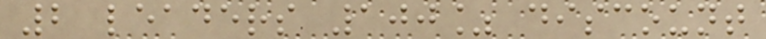2 leaders 100% discount
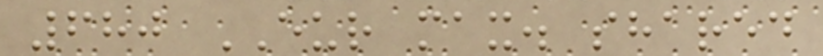680 EUR max. shared
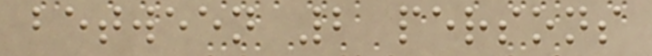between 2 persons
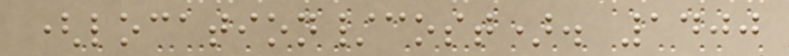(location/cost). 1400
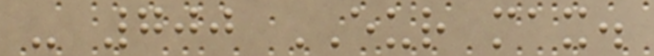- 700 EUR max.
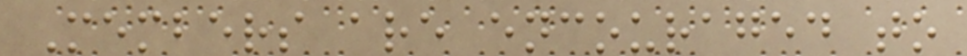Members are encouraged to
